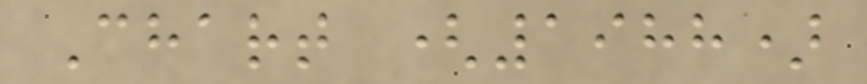Chart (1988)
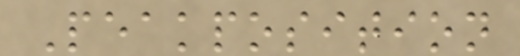Peakposition
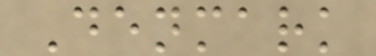Denmark
